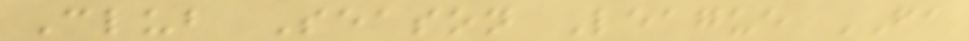Club Season League FA
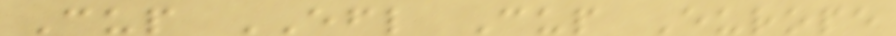Cup EFL Cup Europe
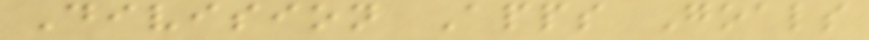Division Apps Goals
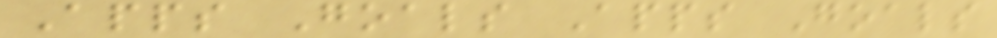Apps Goals Apps Goals
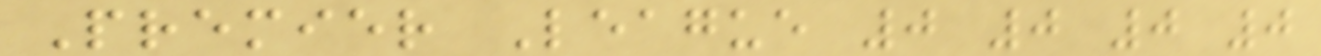Premier League 0 0 0 0
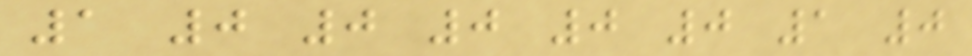1 0 0 0 0 0 1 0
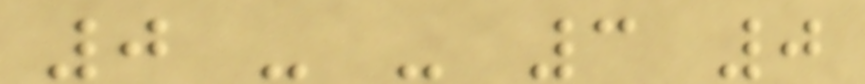0 - - 3 0
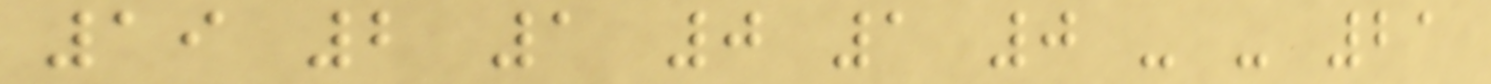19 2 1 0 1 0 - - 21
